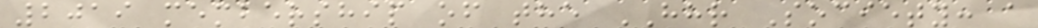2019 membership of the HHR Society: a
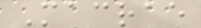Macrae
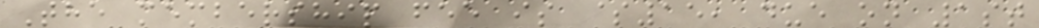The membership fee is $15, due on 1st
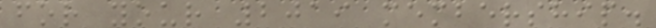for your 2019 membership.
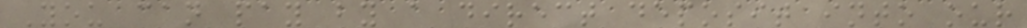You can pay by a direct deposit into our
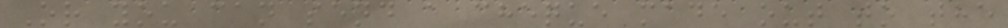Or you can send a cheque made out to the
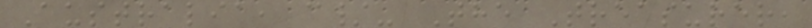Australia, c/- The Treasurer,
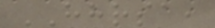HHRSA,
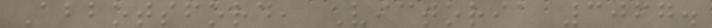Abbotsford, Victoria 3067.
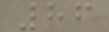86
